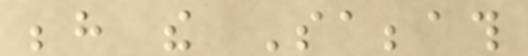behind the Sabbath
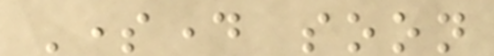Someday soon
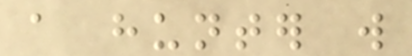a hunter will
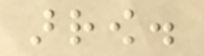arrow.
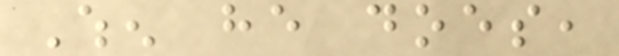When he does,
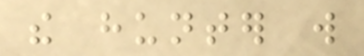the hunter will
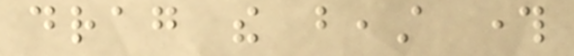drag the beast through
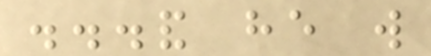...and he will
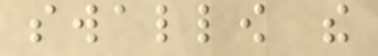swallow the
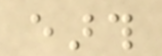earth
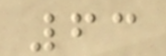63
